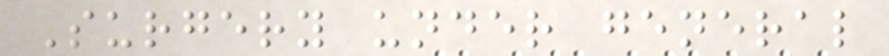Surgery under general
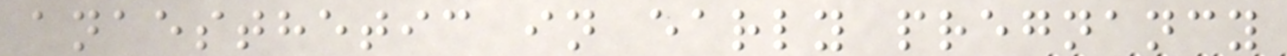anaesthetic in early pregnancy
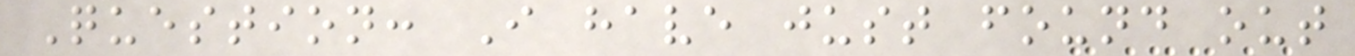Question: I have just found out
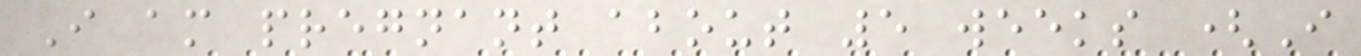I am pregnant about 5 weeks (I
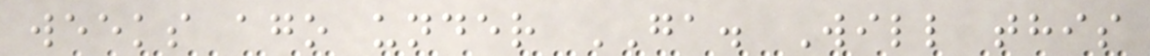weeks ago under GA. Will this
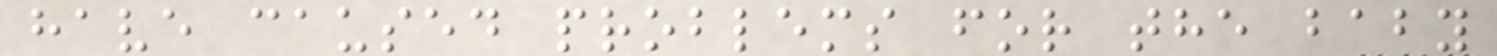have caused problems for the baby
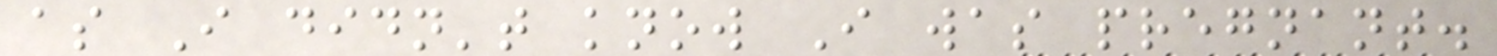as I didn't know I was pregnant.
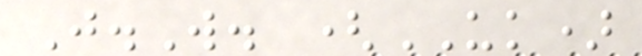J.W. (UK)
